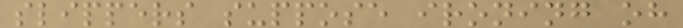slippers suppose ironing oh
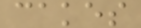cakes
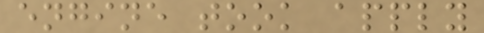engine took apply
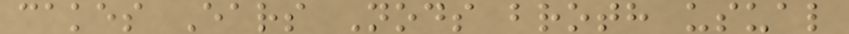cakes Ears Nods broth usual
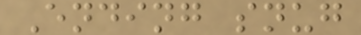Ending snug
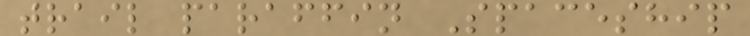trail paraffin Spaceship
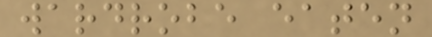wardrobe eaten
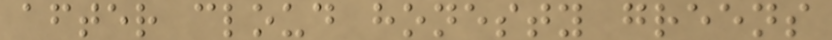after cloud honesty greens
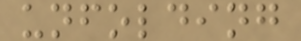unfolding
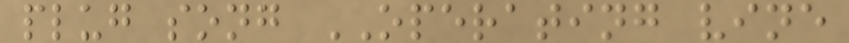plug song OPERATING vine
